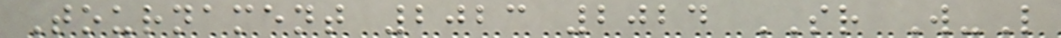Tournament 2023 2024 SR W-L
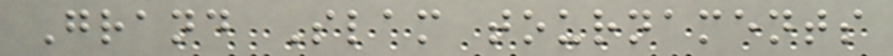Grand Slam tournaments
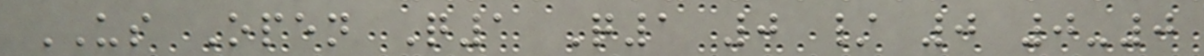US Open Q1 Q1 0 / 0 0-0
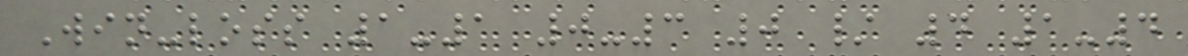Win-loss 1-1 0-3 0 / 4 1-4
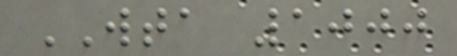WTA 1000
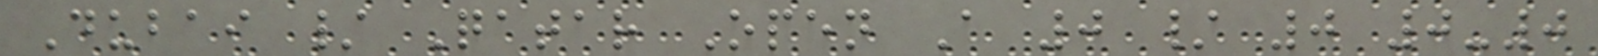Dubai / Qatar Open A 0 / 0 0-0
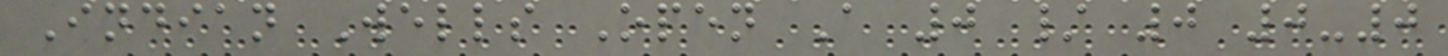Indian Wells Open A 0 / 0 0-0
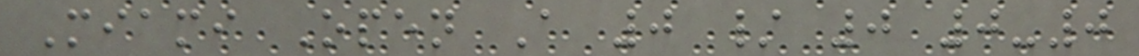Miami Open A 0 / 0 0-0
